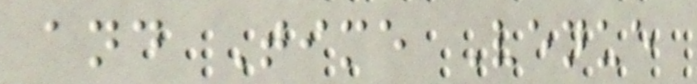and Time Venue
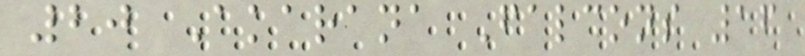20 Akarana Falcons 16
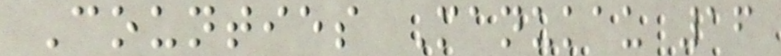Counties Manukau 16
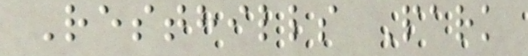Resthills Park
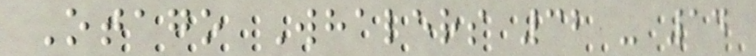Otago Whalers 32 - 14
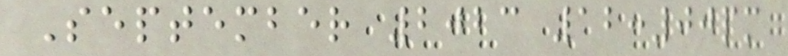September 2023 12:00pm
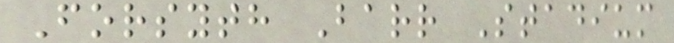Forsyth Barr Stadium
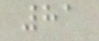81
